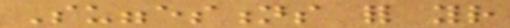Suggestions for your
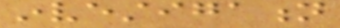investigation
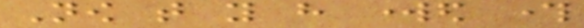Now that you have worked through
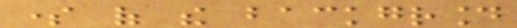some of the background
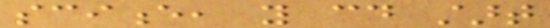science, you could start
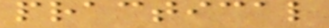practical
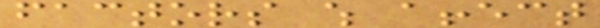factors which affect
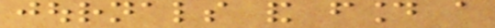journals and found a
